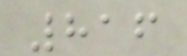816
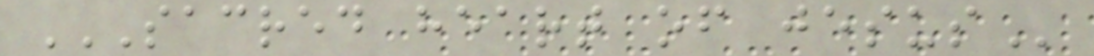SACRED HEART OF JESUS
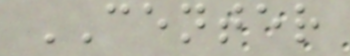CENTER
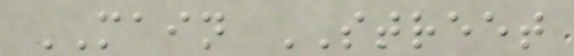MAIN STREET
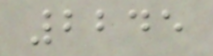2245
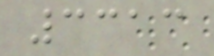3313
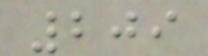209
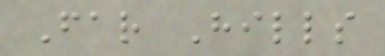Far Hills
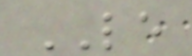LE
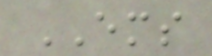EMS
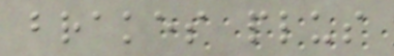brakes plus
